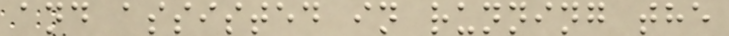and assisted in running the
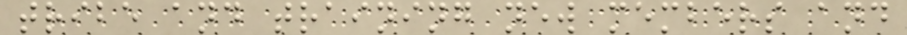tribe and training new members and
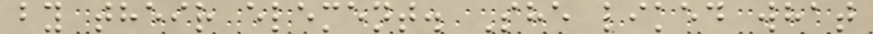by their element. She liked what
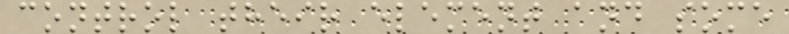control their element and some
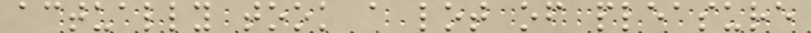actually took a lot of pleasure
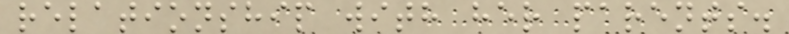relationship with her parents.
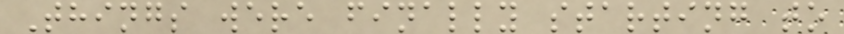Things were finally starting to
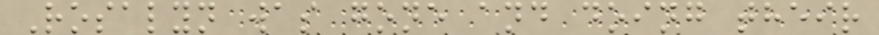Rosalyn was gone and doing their
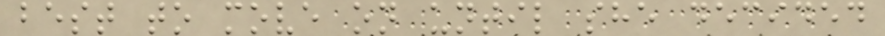best to move on until she decided
